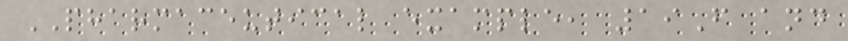PHARMACEUTICAL example, 19F and
